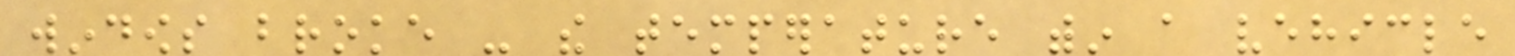windows broke - the temperature within a vehicle
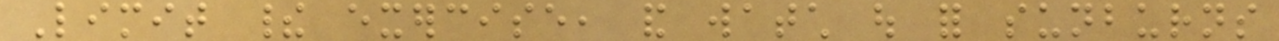Limit their exercise, and watch out for sunburns
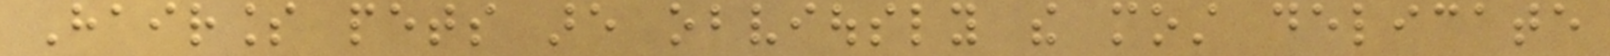Hairless pets are obviously the most delicate
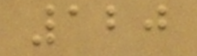120
